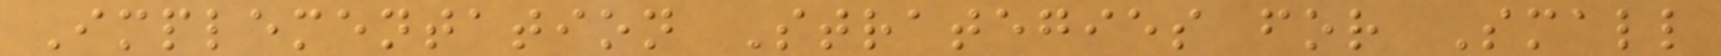Implementation Strategies for Small
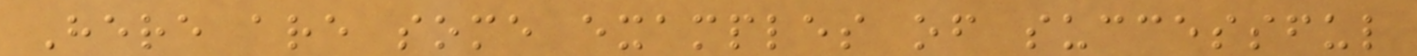Here are some examples of successful
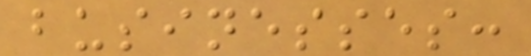businesses:
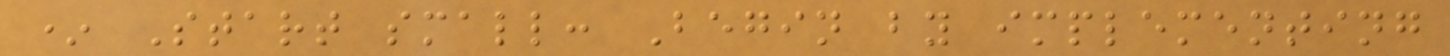* Start small: Begin by implementing
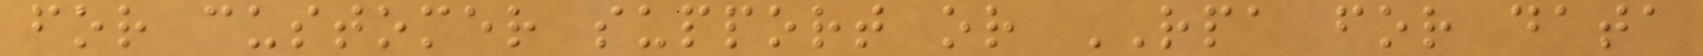for customer support or RPA for data
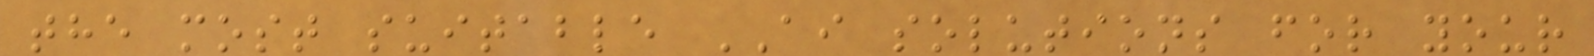the most suitable AI solutions for your
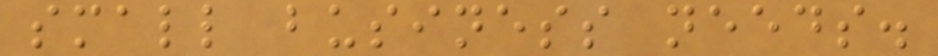small business needs.
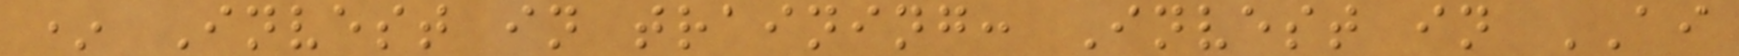* Invest in training: Invest in AI
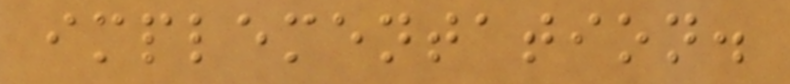implementation.
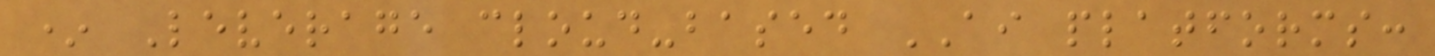* Leverage cloud-based AI platforms:
